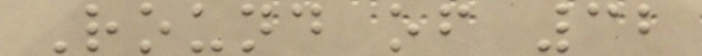Round of 32
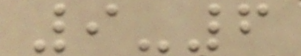9-6
